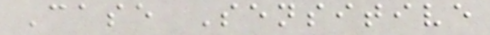Case Sensitive
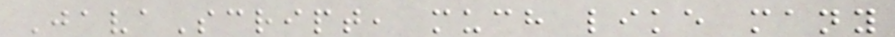JavaScript, much like many
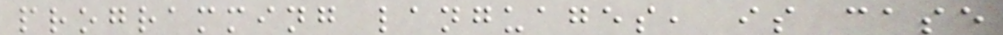programming languages, is case
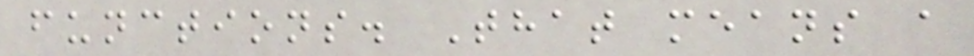functions. That means a
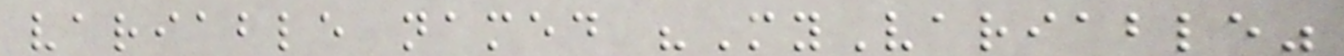variable named "MyVariable"
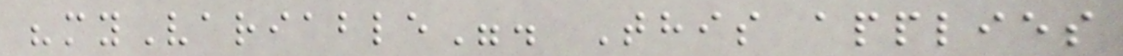"myVariable". This applies
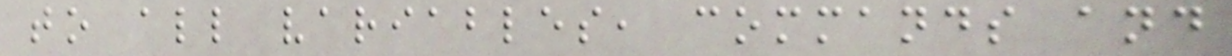to all variables, commands and
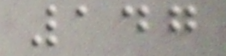147
